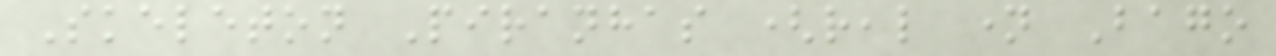Skeleton Piranhas (real name Bago
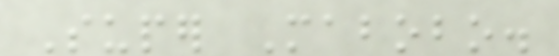Super Mabobo.
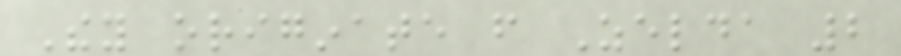They originate from Zelda 2
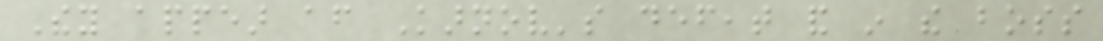They appear after Karnov's defeat and in the boss
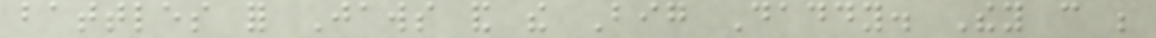battles for Jaws and the Big Daddy. They can be
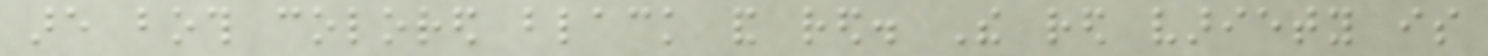are both colored black and red. The red variety is
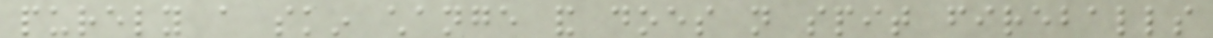purely a skin change and does not spit fireballs
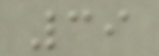39
